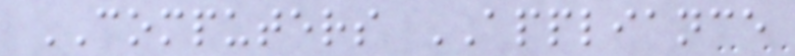COMPUTERS APPLIANCE
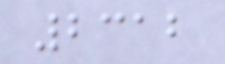2312
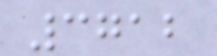3712
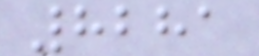8281
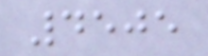4505
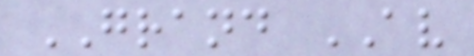GRAND AV
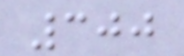300
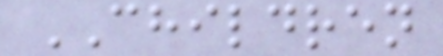CHILDREN
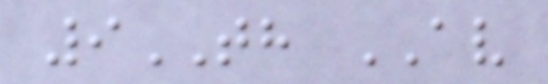9TH AV
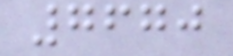7670
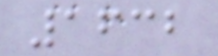1632
